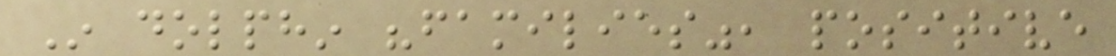In dolphin "families", positive
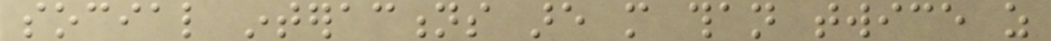social interactions are more than twice as
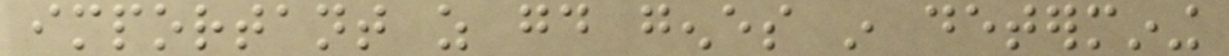important as good genes in determining
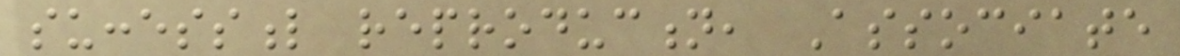successful reproduction, Associate
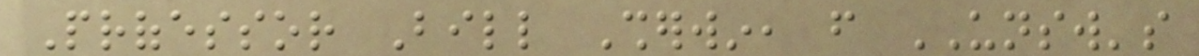Professor Bill Sherwin, from UNSW's
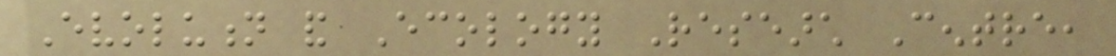Evolution and Ecology Research Centre,
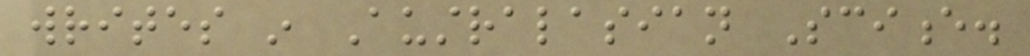writes in Australasian Science.
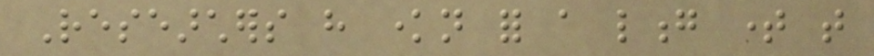Researchers have known for a long time that
